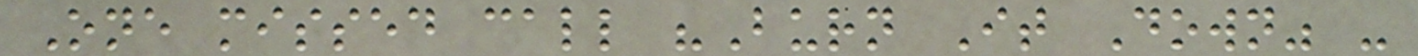One missed call "Burn It Down" -
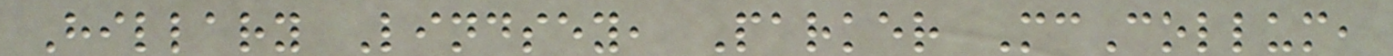Hillary Lindsey, Parker McCollum,
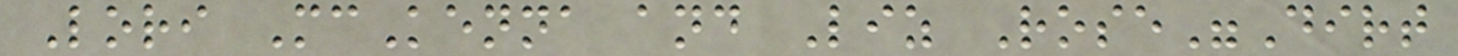Lori McKenna and Liz Rose"Dirt
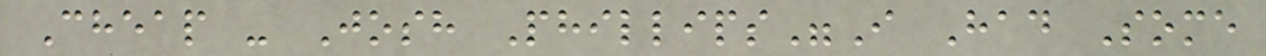Cheap - Josh Phillips"I Had Some
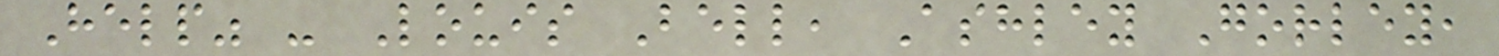Help" - Louis Bell, Ashley Gorley,
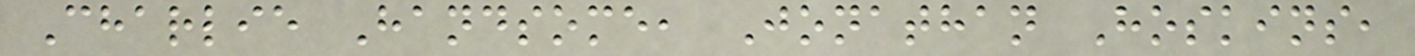Charlie Handsome, Jonathan Hoskins,
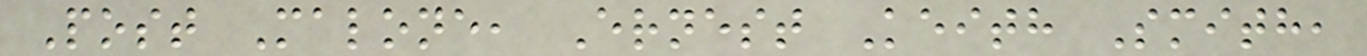Post Malone, Ernest Keith Smith,
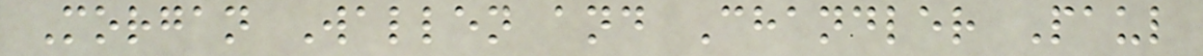Morgan Wallen and Chandler Paul
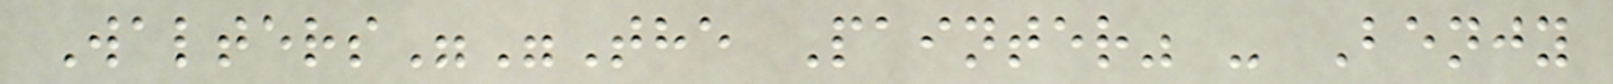Walters""The Painter" - Benjy
